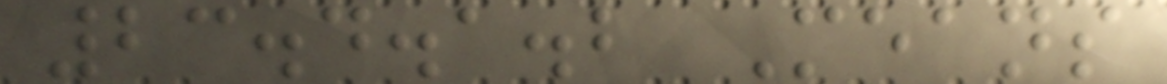23.4.1.2 Means
